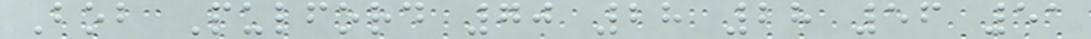Bob Pulford 70 28 28 56 51
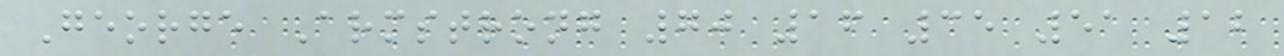George Armstrong 70 16 35 51 12
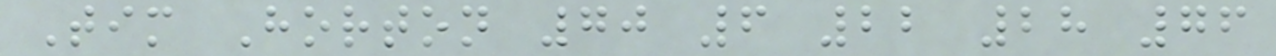Tim Horton 70 6 22 28 76
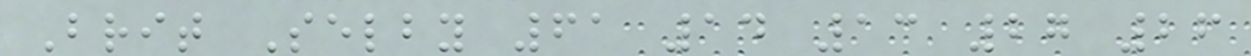Brit Selby 61 14 13 27 26
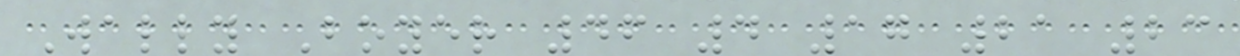Wally Boyer 46 4 17 21 23
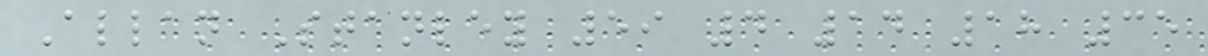Allan Stanley 59 4 14 18 35
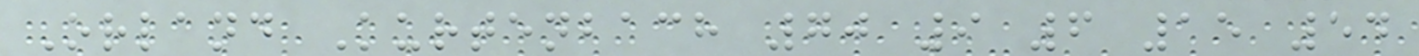Orland Kurtenbach 70 9 6 15 54
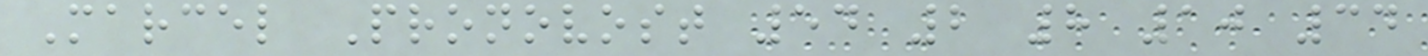Marcel Pronovost 54 2 8 10 34
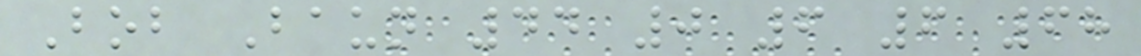Bob Baun 44 0 6 6 68
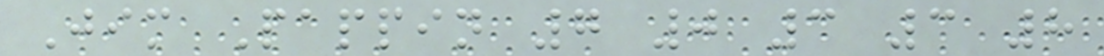Jim Pappin 7 0 3 3 8
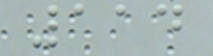114
